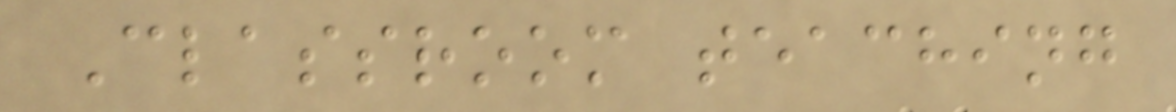Classroom teaching
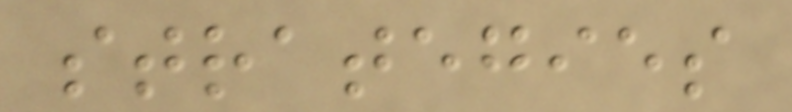strategies
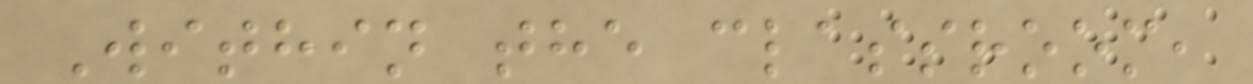Within the classroom,
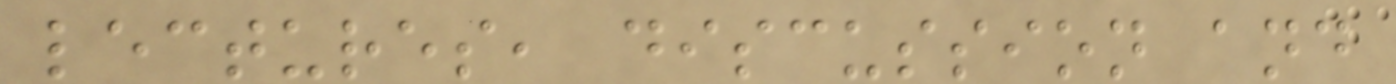lectures, discussion and
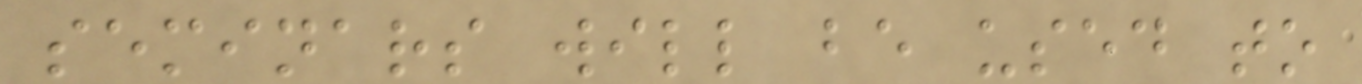seminars will be used to
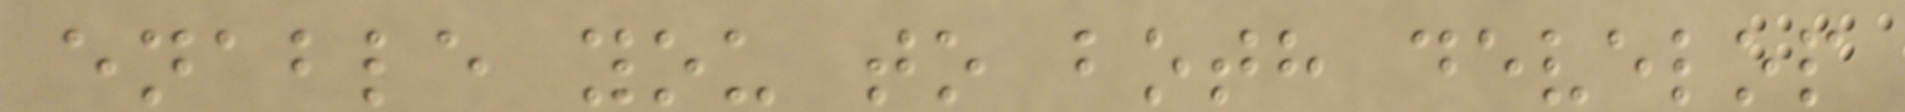enable you to both develop
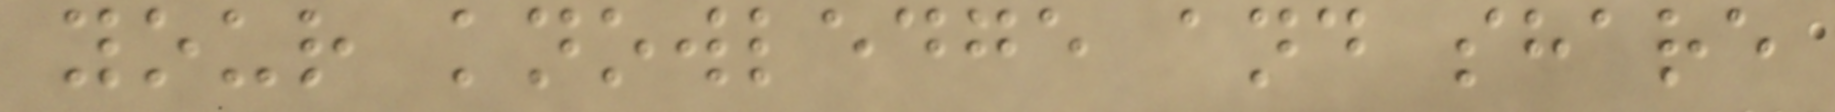your knowledge and share
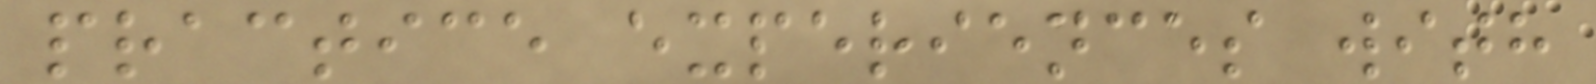practice experiences with
